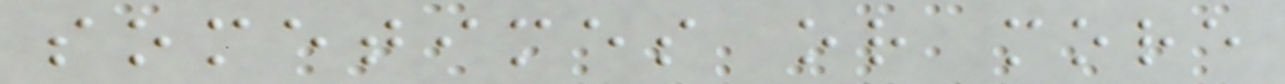sometimes or more
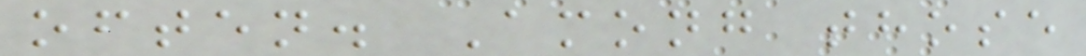often. Among those
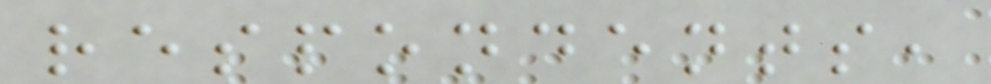respondents,
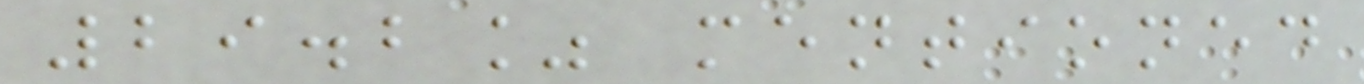29.2% mentioned
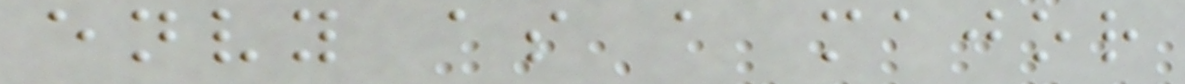envy as a major
